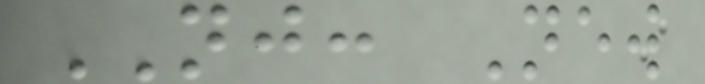NJ: New
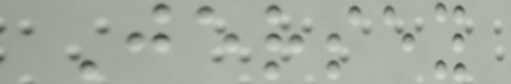Jersey
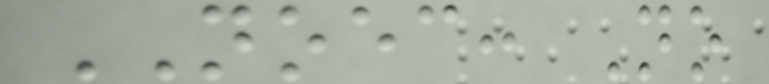NOEC: No
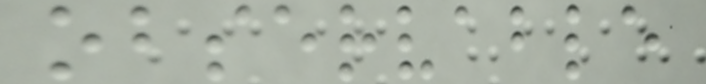observable
